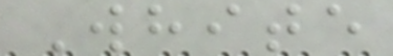White
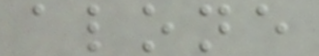alone
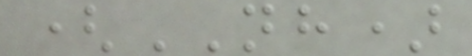(NH)
